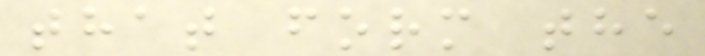that form the
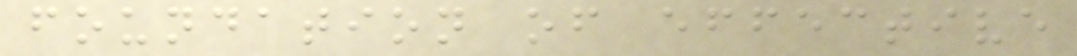foundation of effective
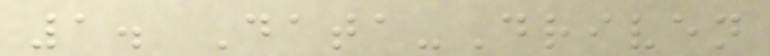1. Data-Driven
